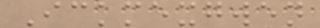Ickmexgwen
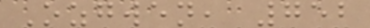Ozgwen, 752
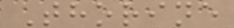Thorine
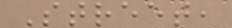Street,
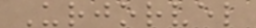Urjorvel
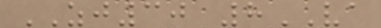ZJ30 8VA
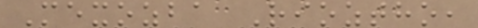Mexozba Rioztho,
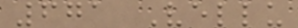671 Vellu
